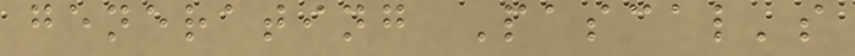generating Pascal's
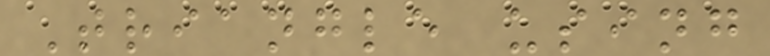Triangle using
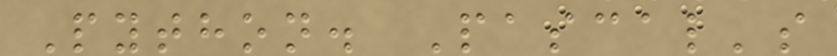Python. Pascal's
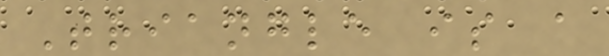Triangle is a
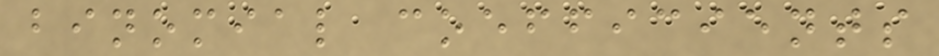binomial coefficients
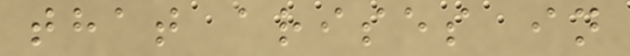that arises in
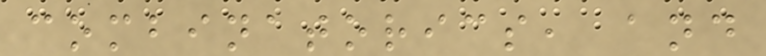combinatorics, and
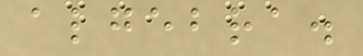algebra.
